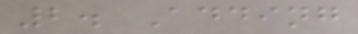2. Adding
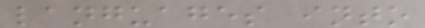languages into
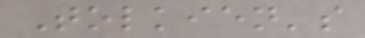Tolkien's
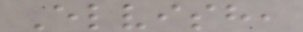Elvish,
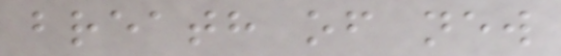breath of new
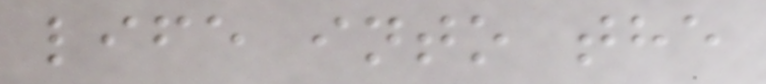life into the
